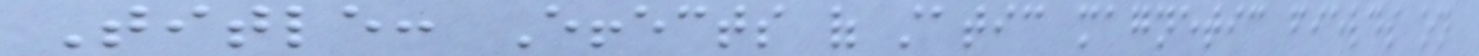Title: Effects of static magnetic fields on
